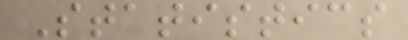Statistics
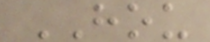HOU
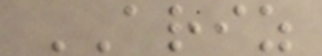ARIZ
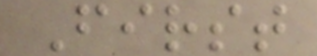First
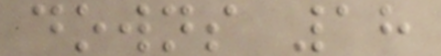downs 18
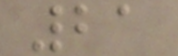21
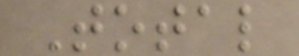Total
